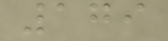179
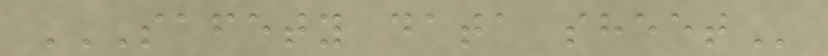SAFETY DATA SHEET
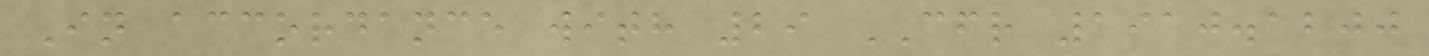In accordance with 29 CFR 1910.1200
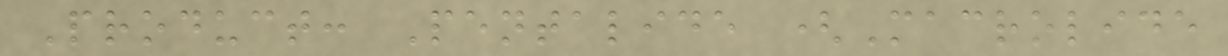Product: Pentalide (Macrolide
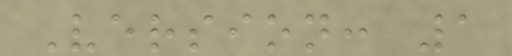Version: 1
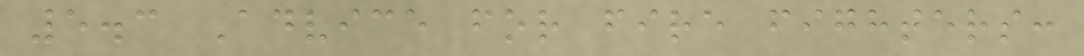5.3 Advice for fire fighters:
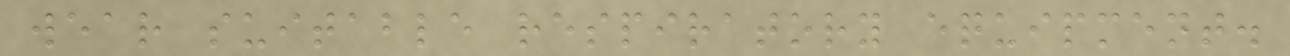wear suitable respiratory equipment.
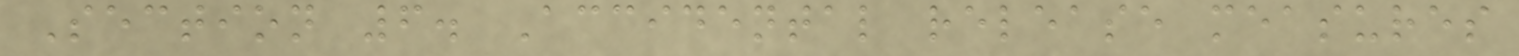Section 6. Accidental release measures
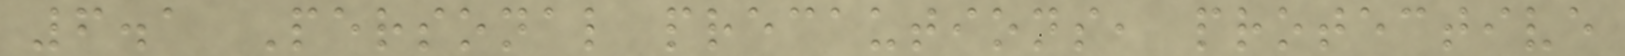6.1 Personal precautions, protective
